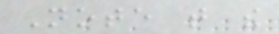Note that the
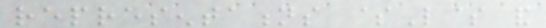representations $L$ and
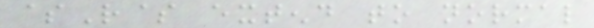$R$ extend to normal
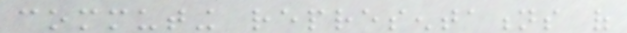commuting representations of
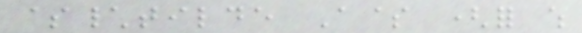$\tilde A$ (for which
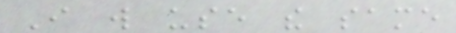I will use the same
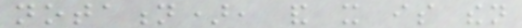notation), and it is then
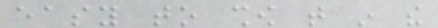easy to show that in the
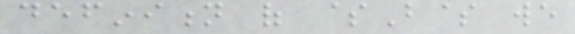definition of $B$ we
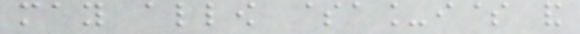may allow $a_i$ and
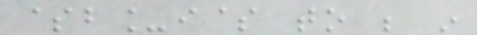$b_i$ to be in
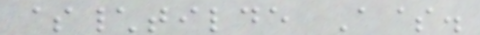$\tilde A$.
